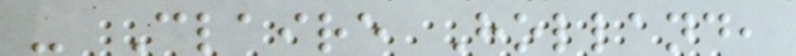- Claire Holland,
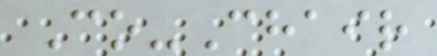Co-Chair
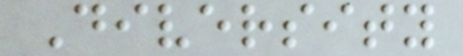Diversity
